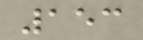153
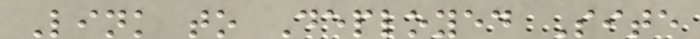Link to Deployed Site
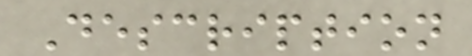Description
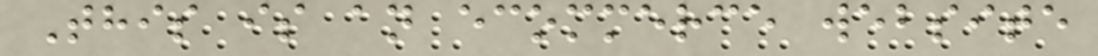This is an ecommerce website
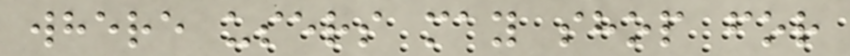where users may shop for
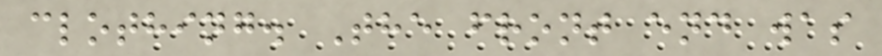clothing. The front end was
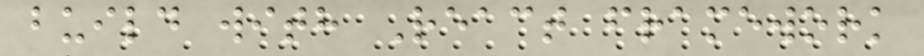build with React framework
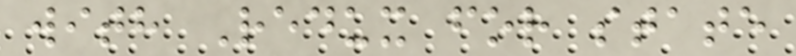with Redux for state
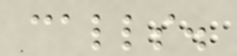calls.
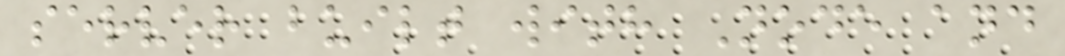server built with Node and
